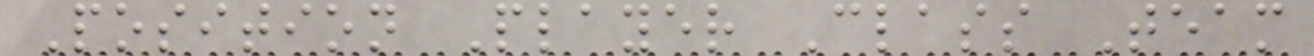Position Player Class Team
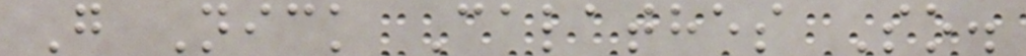G Nick Calathes So.
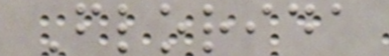Florida
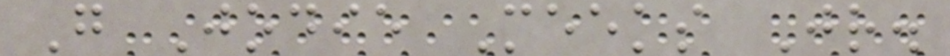G Jodie Meeks Jr.
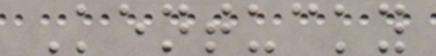Kentucky
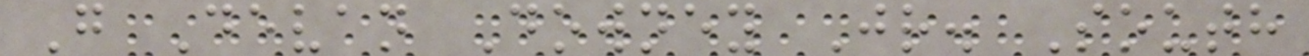G Devan Downey Jr. South
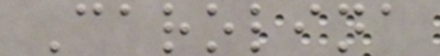Carolina
